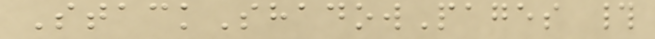StackShadowPages #
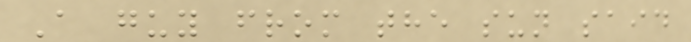A guy from the sun said
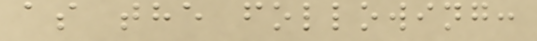as the following:
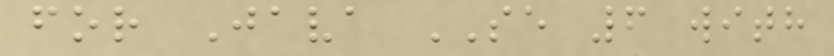for Java SE 6 with
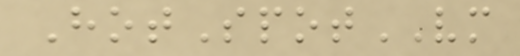HotSpotVM
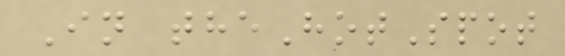In theHotSpot
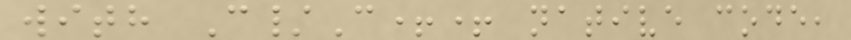with C/C++ native code,
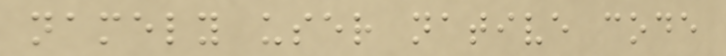namely user native code
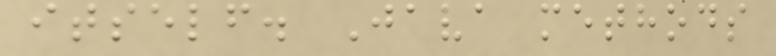itself. Java methods
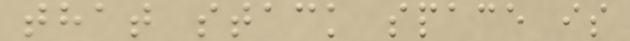that stack space is
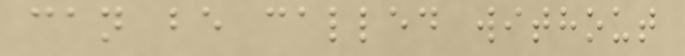can be called without
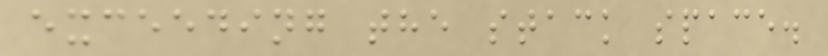exceeding the stack space.
